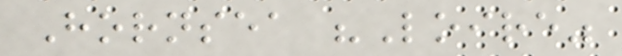Hornsea "Loire"
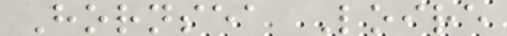Hornsea Loire
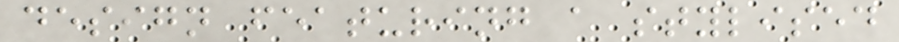design featuring a stylised
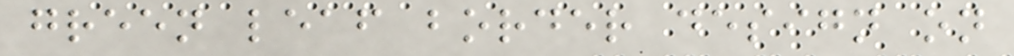green leaf border design on
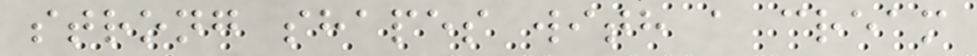strong shapes with a cream
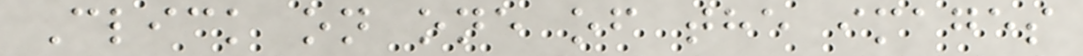Click on one of the images
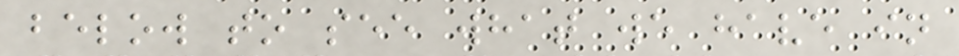below to see what we have in
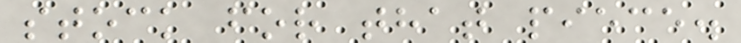stock for that piece.
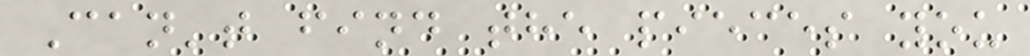Can't find the pieces you
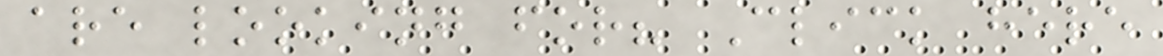are looking for? Click here
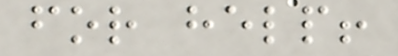for help!
